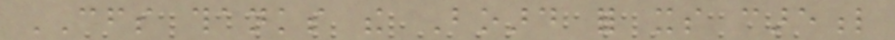CFS thanks the Board for its careful
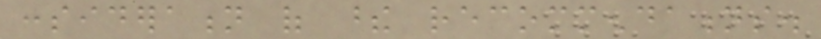consideration of these recommendations.
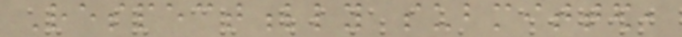Respectfully submitted,
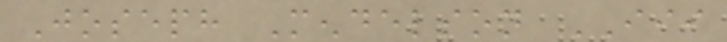Joseph Mendelson III
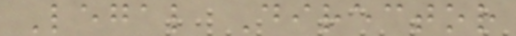Legal Director
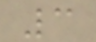3
